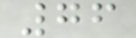76
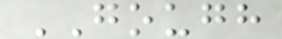GOUGH
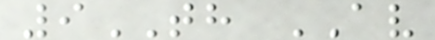9TH AV
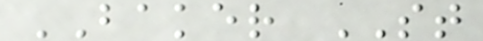BAKER ST
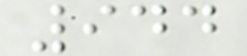944
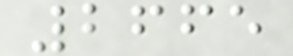2665
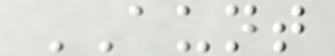AUNT
